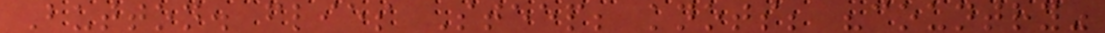Button. flies Steep; knots; "country"
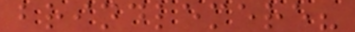brindlemere?
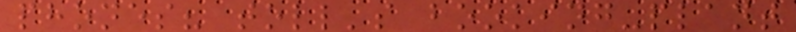phones? toll's booking-plant
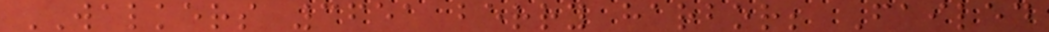WALKERS 3651 berry harbor; Failed
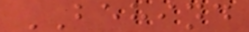BEHIND
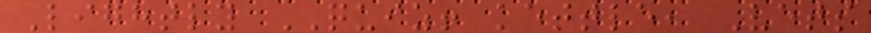Lightly QUIZ! kettle, Vets
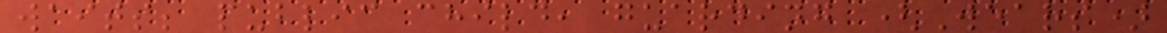waits; public child, guarding (Wears)
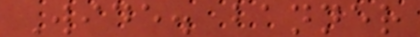Wide. banner
